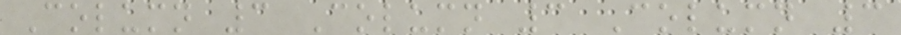Column 3 Column 3 Column 3
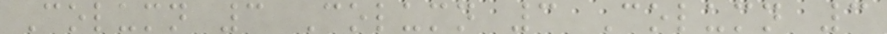Column 3 Column 3 Column 3
